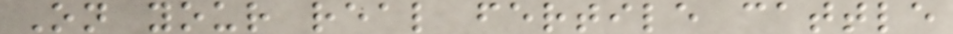On your real fertile cattle
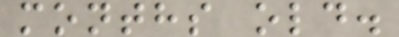months old.
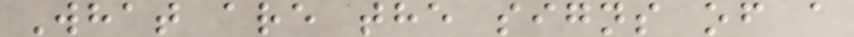What are the signs of a
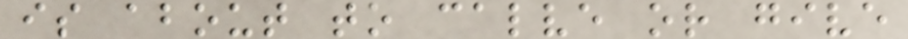is about to calve or give
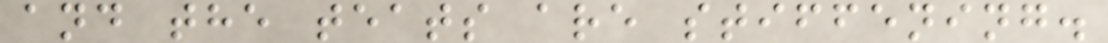and the teats are stiffening.
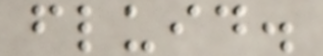fluid.
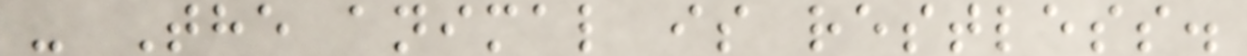- The animal is restless.
